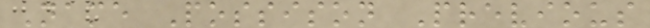Name Possison Previous
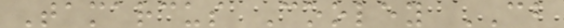Tamarcus Cooley CB
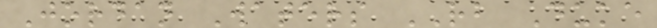Jordan Waters RB Duke
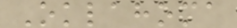Oklahoma
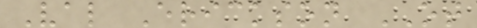Val Erickson OT
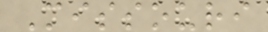Missouri
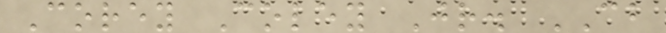Corey Coley Jr. CB
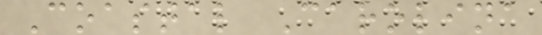Coastal Carolina
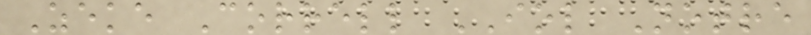Zeke Correll IOL Notre
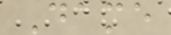Dame
